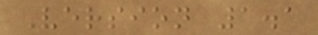Version 1.1
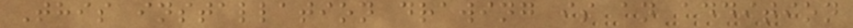This installation drawing is an addition
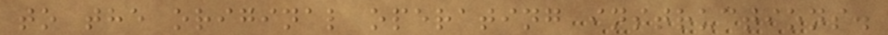to the original operating instructions.
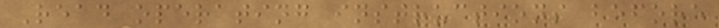Read operating instructions before
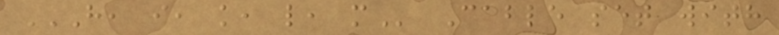H, I, K, L, M Cable set with
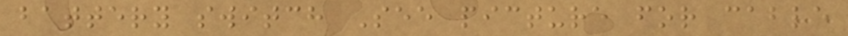battery switch See picture for cable
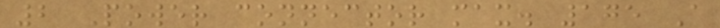2 Power connector max. 175 A
